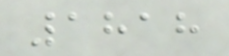1818
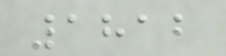1812
